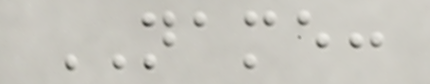NAME:
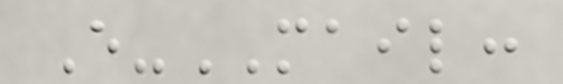E-MAIL:
